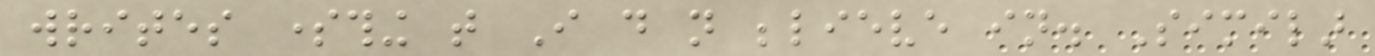writes something that I do not believe in. Similar
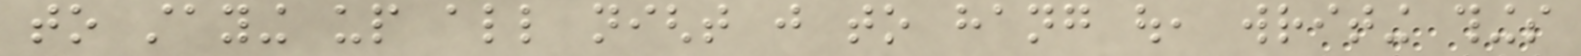to staying up all night just to hang out, writing things
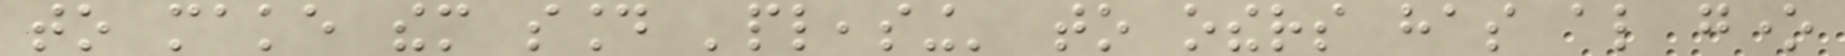to make them sound 'pleasing' to others has also gone
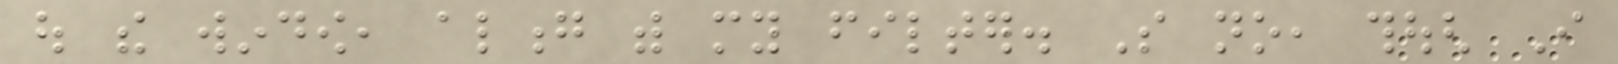out the window, along with my filter. So no, though I
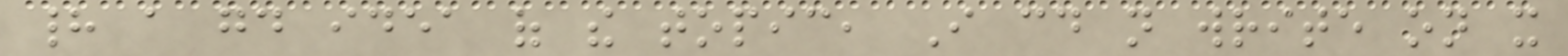had a good idea of the topic, I could not write on it
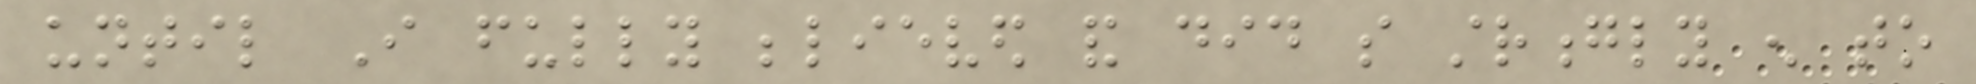until I fully believed and did so strongly enough to
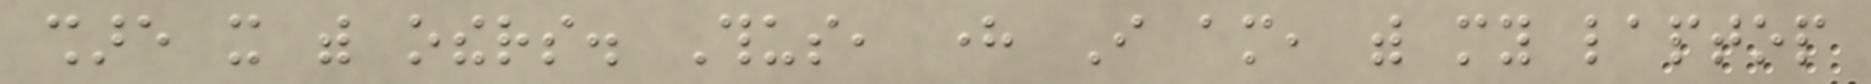share it with others. Thus, here I am, with my laptop
